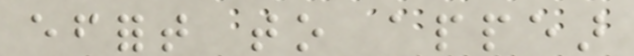effort to appear
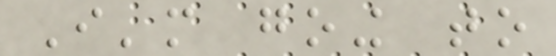I'm going to
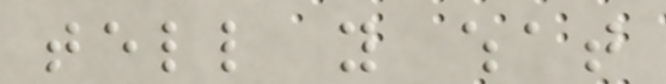tell you what
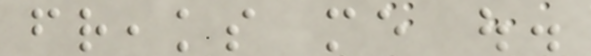freaks me out.
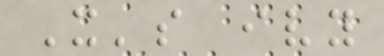It's ivy
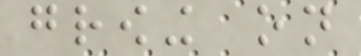growing on
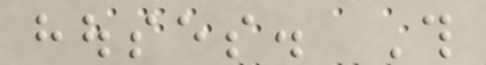houses. This
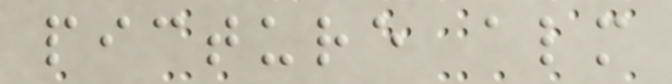picture almost
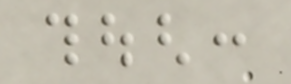though:
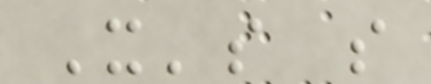It's so
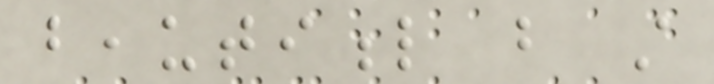beautiful but still
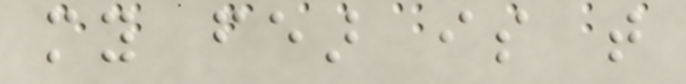my fear is that
